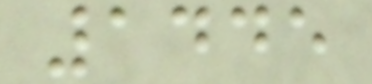1445
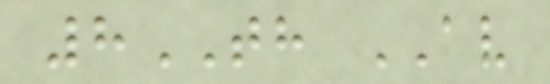8TH AV
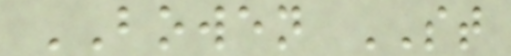BOWEN ST
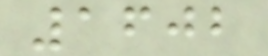1602
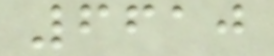6610
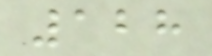128
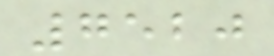7520
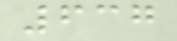637
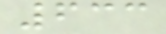633
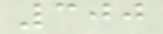300
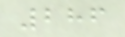286
